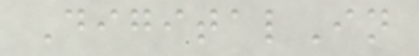DigitalIn
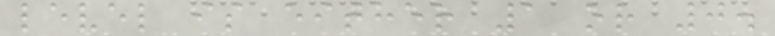level is either 1 or 0.
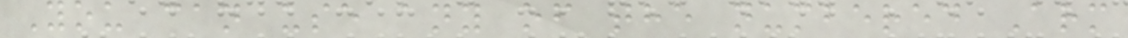You can use any of the numbered Arm
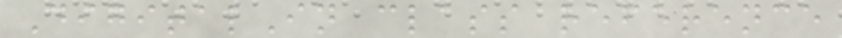DigitalIn class reference
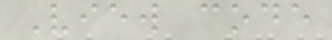View code
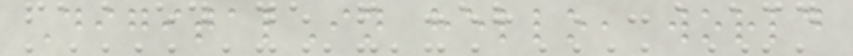DigitalIn hello, world
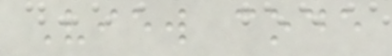View code
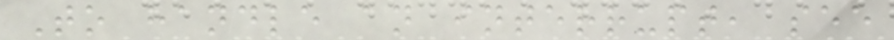To handle an interrupt, see
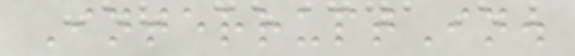InterruptIn.
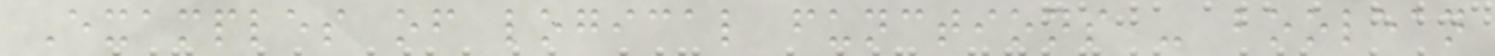Examples of logical functions - boolean
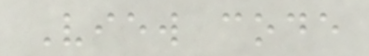View code
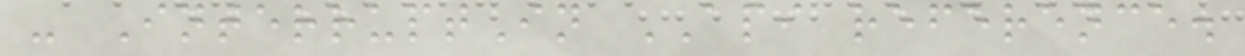- InterruptIn API reference.
